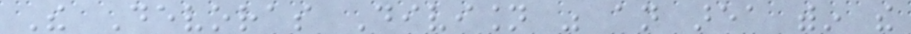The Devoras Division was an area within the
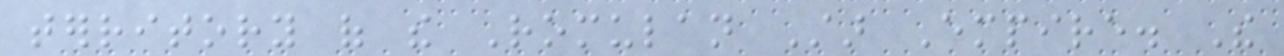territory of the Romulan Star Empire. The
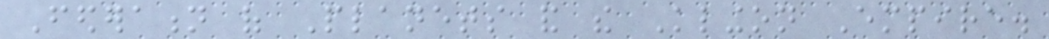Federation of Planets and the Klingon Empire.
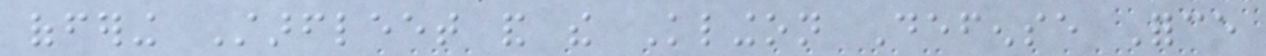offering Starfleet and the Klingon Defense Force
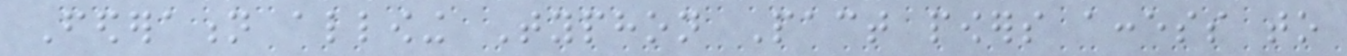Federation allowing Typhon Pact powers access to
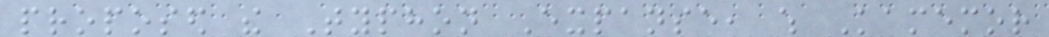proposed the Typhon Expanse, which Kamemor
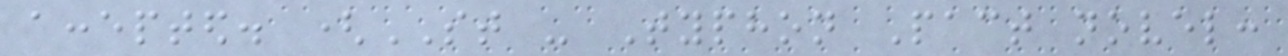accepted. (ST - Typhon Pact novel:
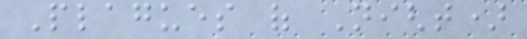Plagues of Night)
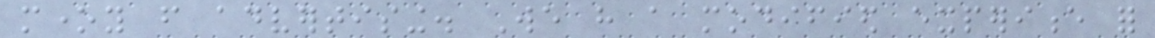money from advertising. We have a modified experience for
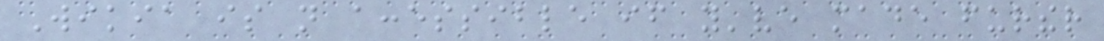Wikia is not accessible if you've made further
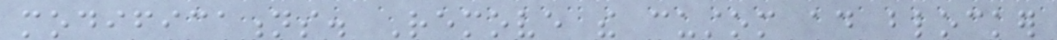modifications. Remove the custom ad blocker
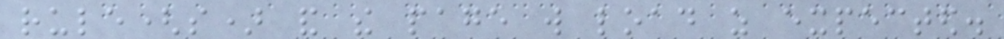rule(s) and the page will load as expected.
